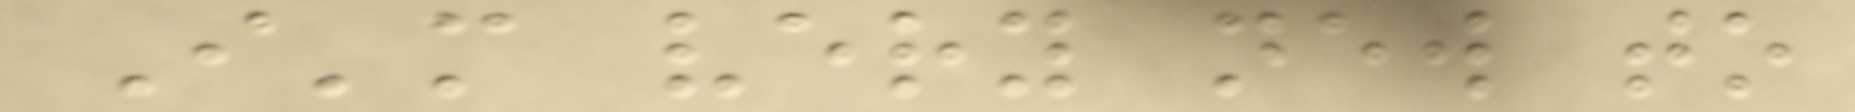I'm very new to
